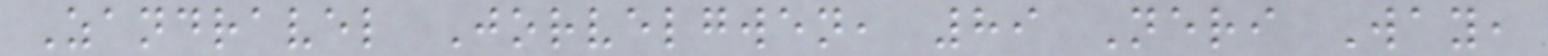Zandravel Jorvelgwen, 89 Neri Way,
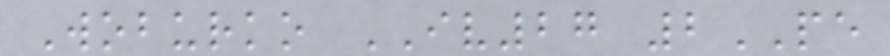Woburko IV27 2PE
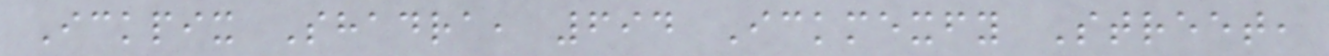Ickpix Shadra, 694 Ickmexfy Street,
